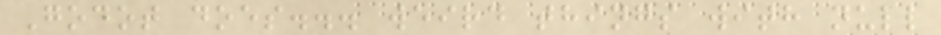Godot does... weird things with null
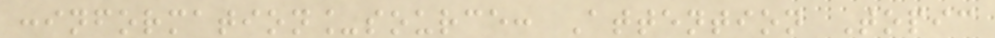:information_source: Attention Topic
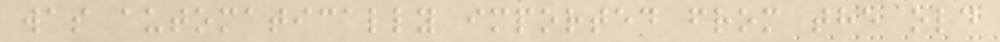was automatically imported from the old
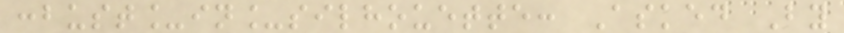:bust_in_silhouette: Asked By
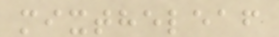mixtheleaf
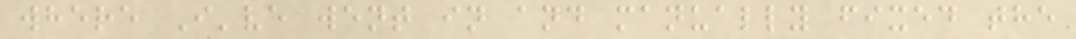where I've went in and manually fixed the
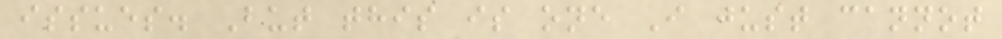issues. But this is one I just cannot
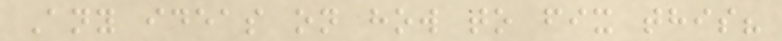Any ideas on how to fix this?
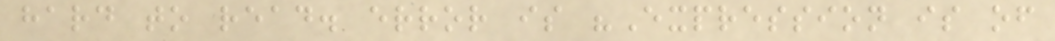hard to read. error is "Expression is of
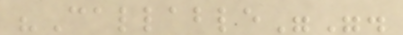"Callable"".
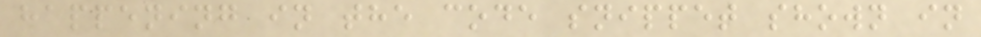happening in the code snippet shown in
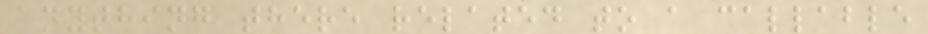anything there related to a callable
